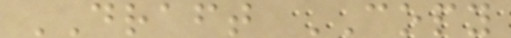DRAFT COPY
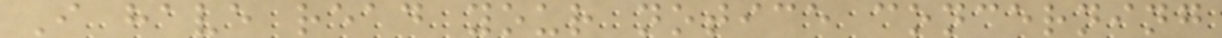I have read your notice concerning
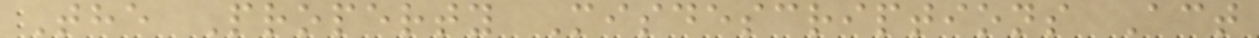The Property Misdescriptions Act
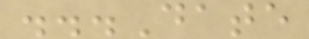...Date
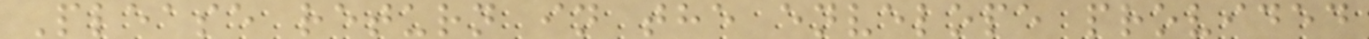Please return in the envelope provided
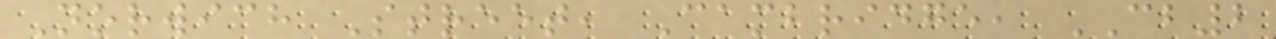Norwich Street, Cambridge, CB2
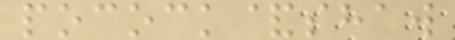pocock&shaw
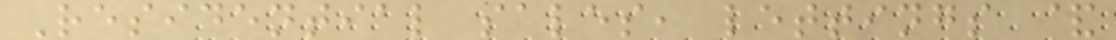Residential sales, lettings &
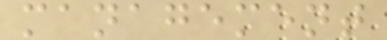management
